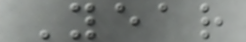Year
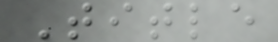Title
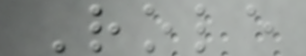Role
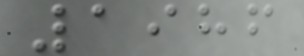1986
